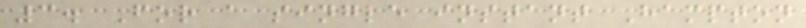3. For a single instant Hampton
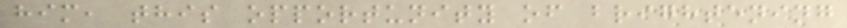him, this opportunity of brightening
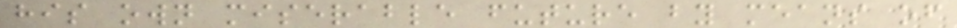his own miserable future by means of
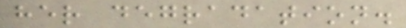her degradation.
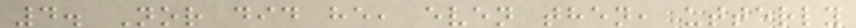4. Nor did he, even then, utterly
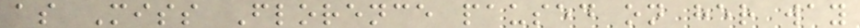as Miss Florence paused on her way
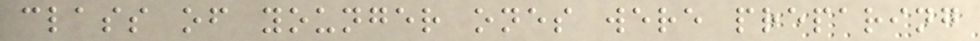class of younger ones were preparing
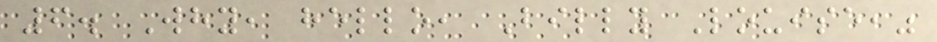6. Why, hello, Billy Louise,"
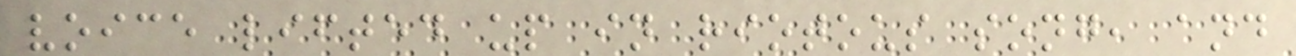voice lifted up in riotous song, and
